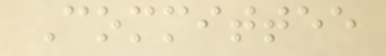Committee
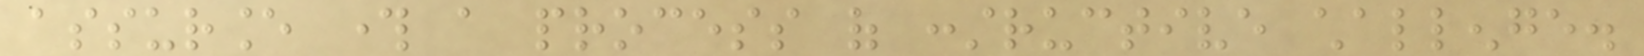assurance through a process of constructive challenge.
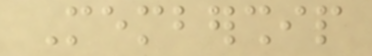Membership
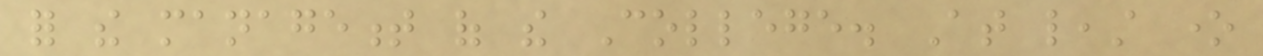for the management of the College. At least one
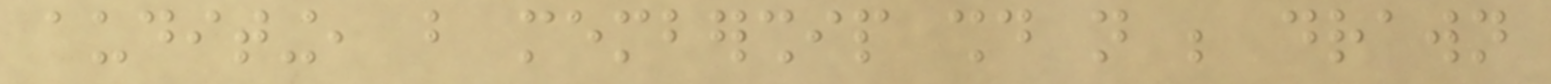auditing, but membership should not be drawn
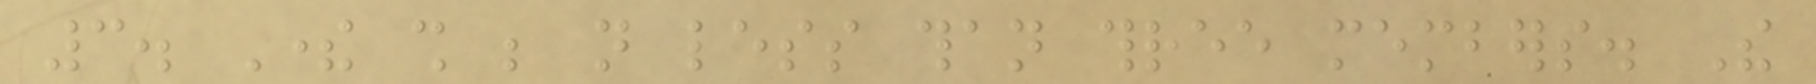3. There shall be not less than three members. The
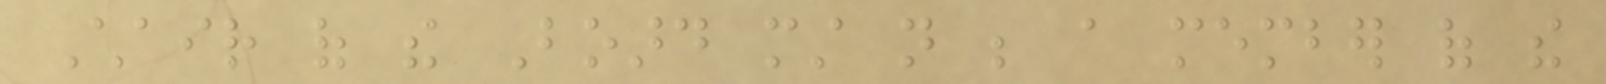Chair of the Board must not be a member of the
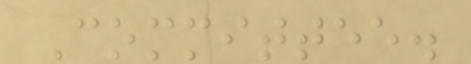Committee.
